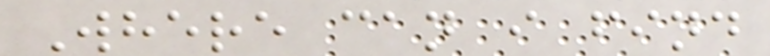Where can i find
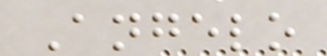Angelo
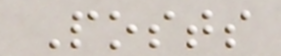Posts
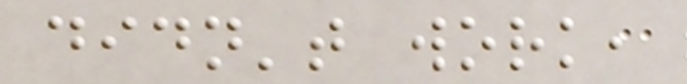didn't work,
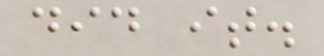did it.
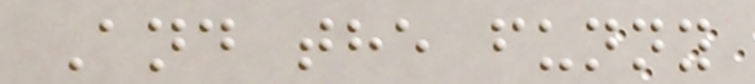And the funny
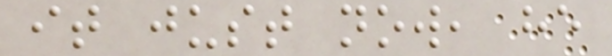it just now, he
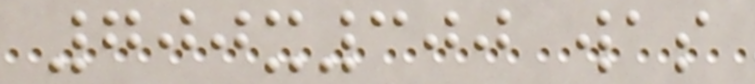700x300 was
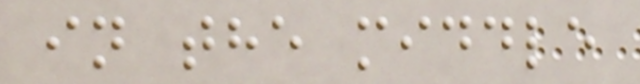in the middle
